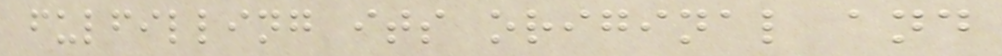fulfilling its original and
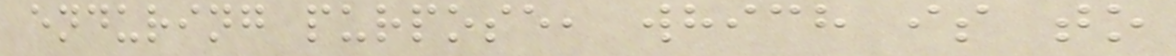enduring purpose, which is to
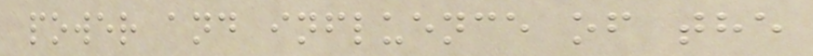power and influence of the
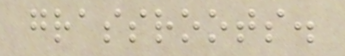grassroots.
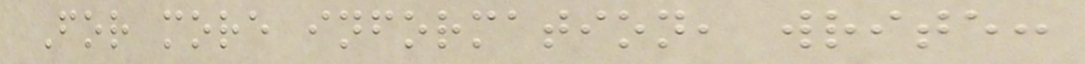For more information, write:
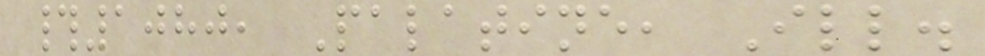#1080, Palatine, Ill.
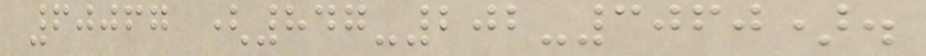60067 (847-202-3060).
